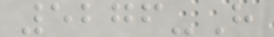5276-H
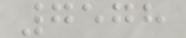7578
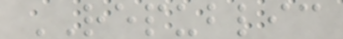REPUBLIC
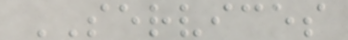SERVICES
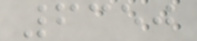6350
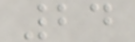24
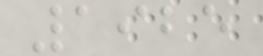1925
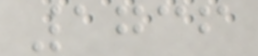1736
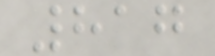817
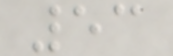53
